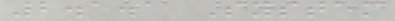2.1.1 System
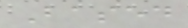Based
